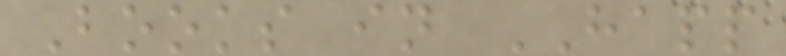Books in HAPP
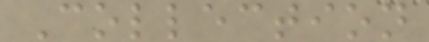Collection
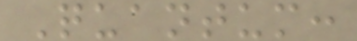Quantum:
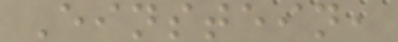Einstein,
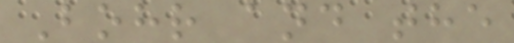Bohr and the
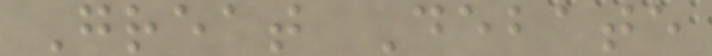Great Debate
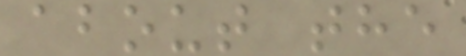about the
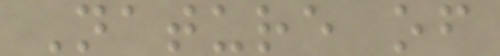Nature of
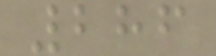286
